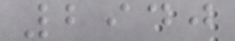2940
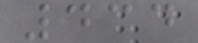434
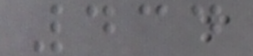434
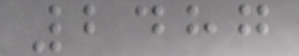2487
